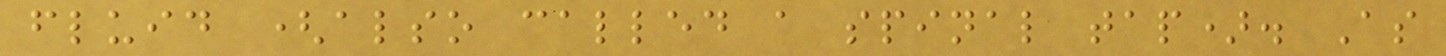fluid (also called a spinal tap). As
